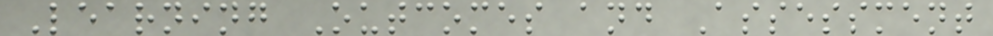Learning Outcomes and Assessment
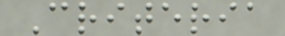Criteria
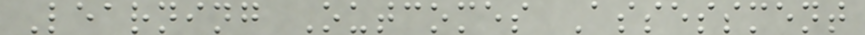Learning Outcomes Assessment
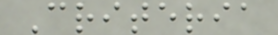Criteria
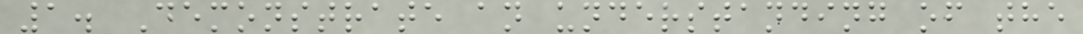1. Demonstrate an understanding of the
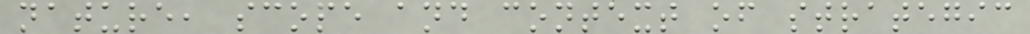nature, scope and context of strategic
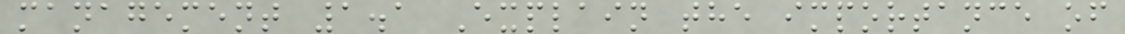management 1.1 Explain the importance of
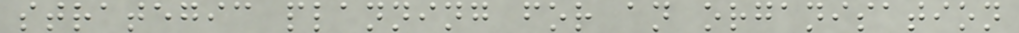strategic planning for an organisation
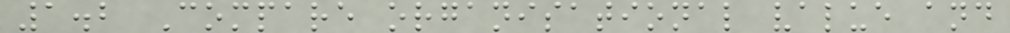1.2 Compare organisational value and
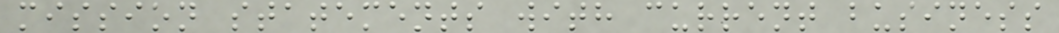mission statements with current business
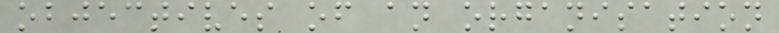objectives of an organisation
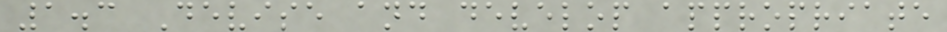1.3 Devise and develop appropriate
